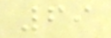69
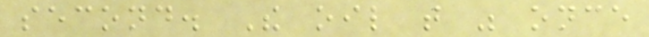second. The oil that was once
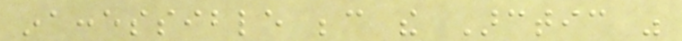inaccessible because the Arctic was
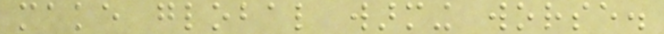make global warming worse.
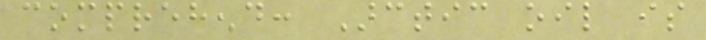comprehend: Arctic oil is
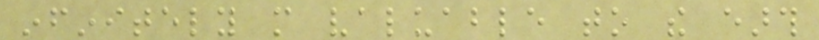infinitely more valuable to the earth
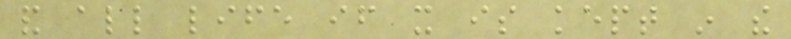and all life if it is kept in the
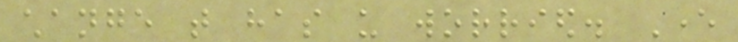change that has us worried. Ever
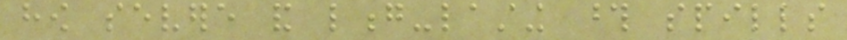how severe and long-lasting those spills
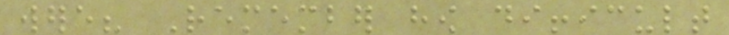were? Remember how difficult
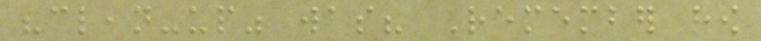"clean-up" was? Remember how
